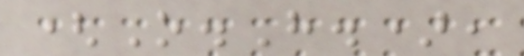(O.H.),
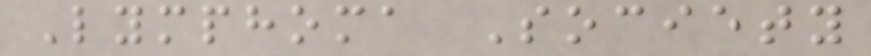Lymphoma Society
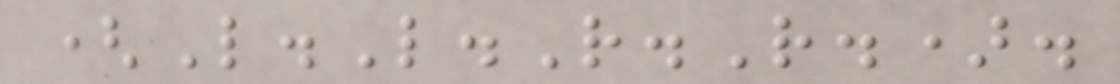(L.L.R.R.).
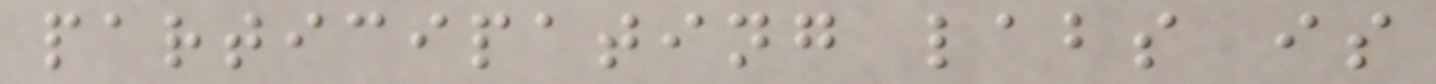participating labs is
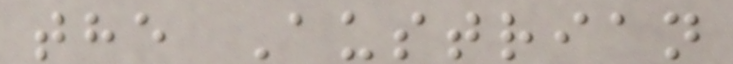the Austrian
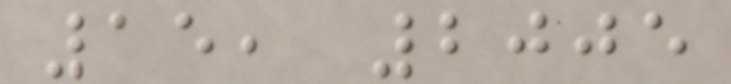15, 2005
